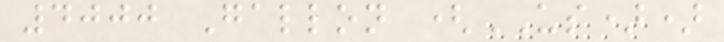4000 Gallon (US))
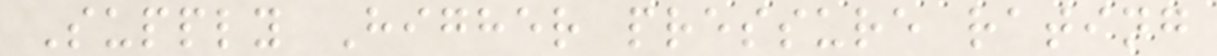Supply Higher pressure rating
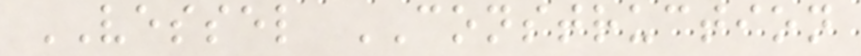VESSEL CONSTRUCTION
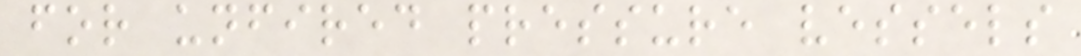for unfired pressure vessels
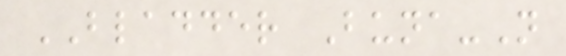BLADDER Buna-N
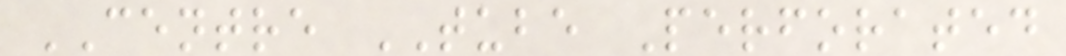CENTRE TUBE Perforated
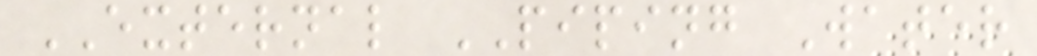EXTERNAL PIPING Water
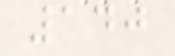140
